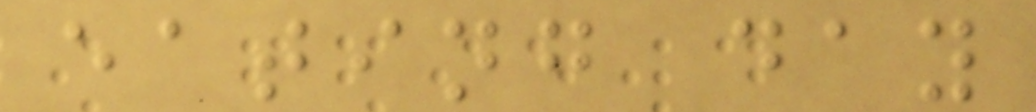eating day
